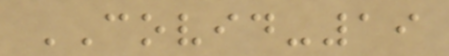COVID-19
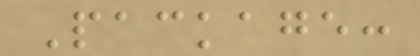Package:
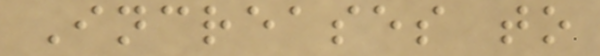Increases to
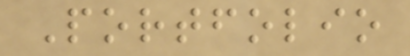Portfolio
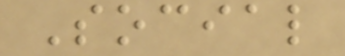Social
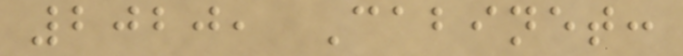2020, Cabinet:
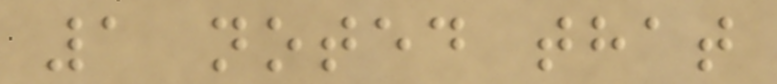1 noted that
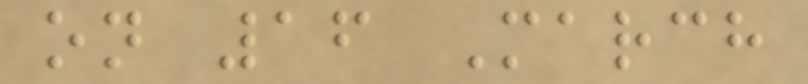on 16 March
